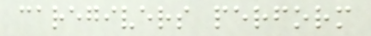caregivers perform
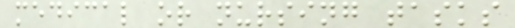medical or nursing tasks
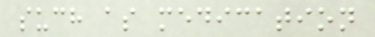such as medication
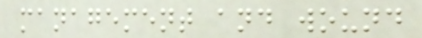management and wound
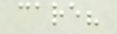care?
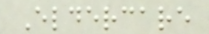Eldercare
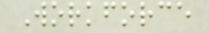Workforce
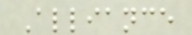Alliance
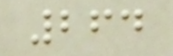264
